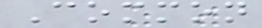Common
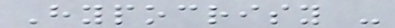Hypocrisy -
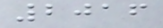2016
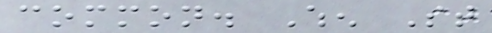common. When St
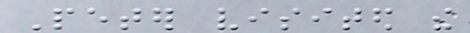Peter visited the
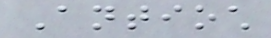Antioch
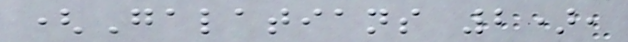(Galatians 2),
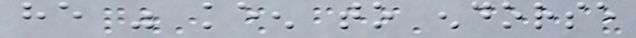he was keen to endorse
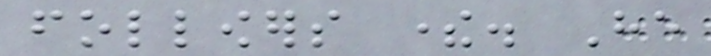followers there. He
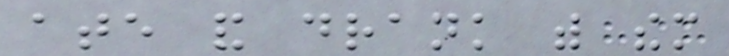ate and drank with them
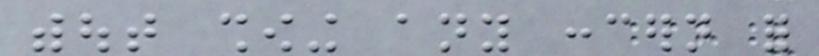without showing any concern for
